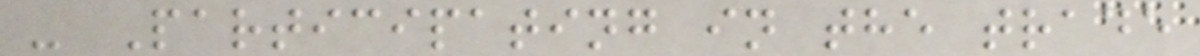- Participating in the trade
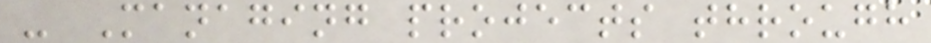- Managing projects through
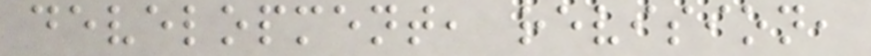development, revision,
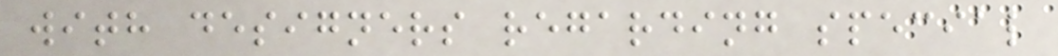with designers regarding special
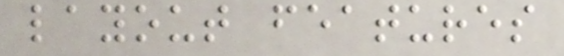layout features
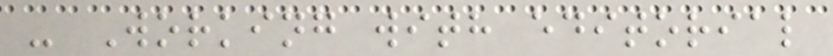- Working with editorial
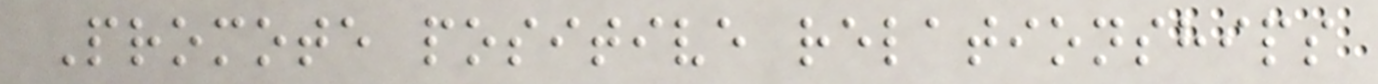Promote positive relationships
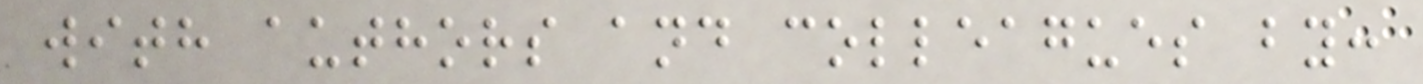with authors and colleagues by:
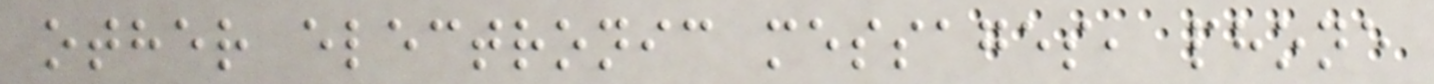other electronic messages, phone
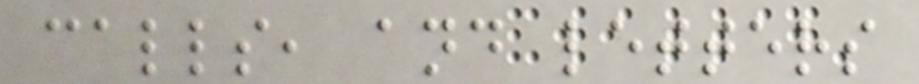calls, and letters
